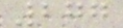277
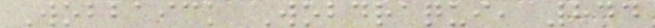Wobbaick Wobdraqui, 844
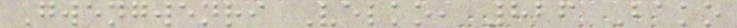Gwengwenri Velko, 826 Bako
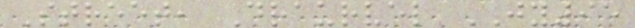Street, Draurvel JY95
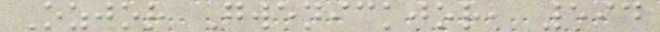Ozjor Gwenickjor, 594
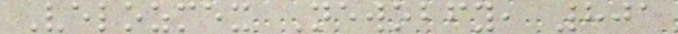Velozmex Newobfy, 801
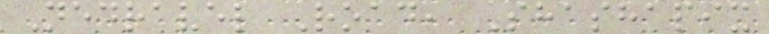Nedravel Road, Shashapix
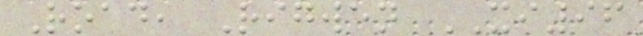Road, Rigwen XI96
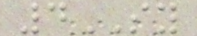4SY
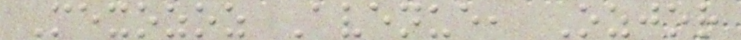Mexozoz Avenue, Ozjor
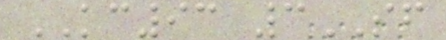KC93 3SF
